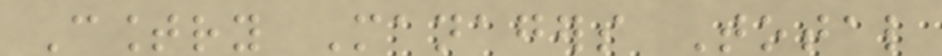Country Managers Total
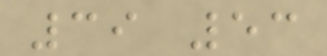39 53
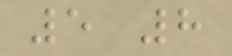5 8
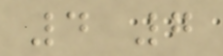4 7
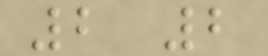2 2
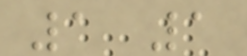1 1
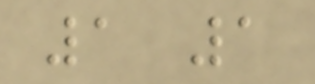1 1
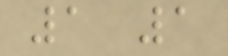1 1
